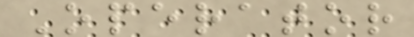Operator
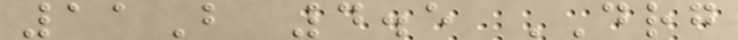11B 4.5 DRG
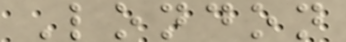London
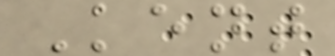Kent
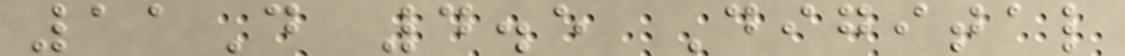11D 4.5 Digital
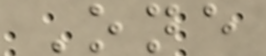One
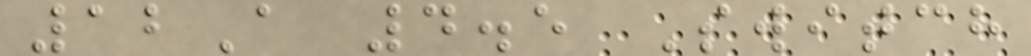12A 4.5 Switch
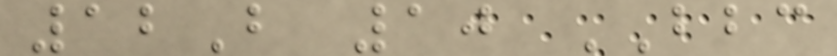12B 10 BBC
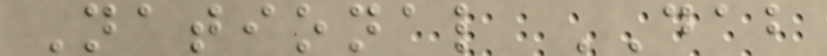National DAB
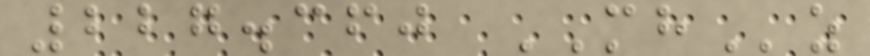227.360 MHz
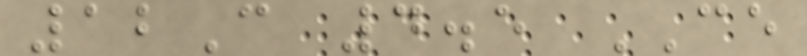12C 4.5 CE
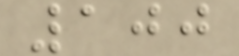100
